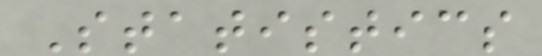Statistics
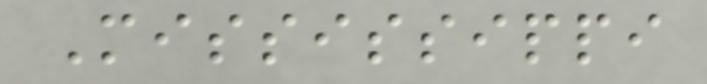Mississippi
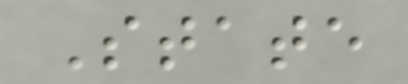State
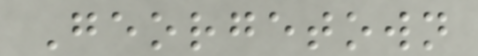Georgetown
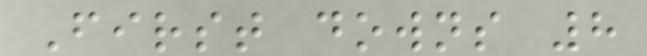First downs 8
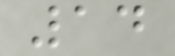14
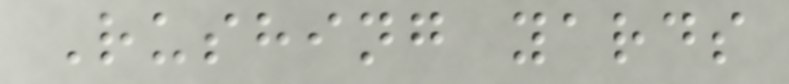Rushing yards
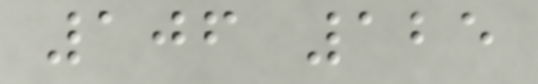106 125
